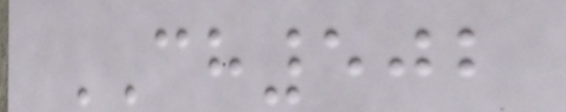CH502
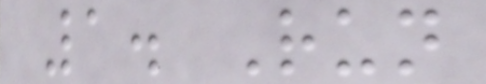1. Run
